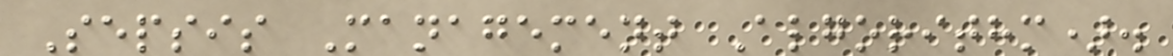Sepsis Management Algorithm).
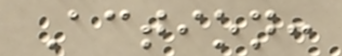Action:
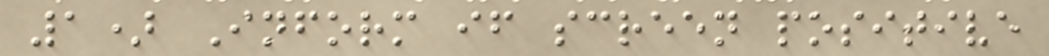1) Inform if screen positive
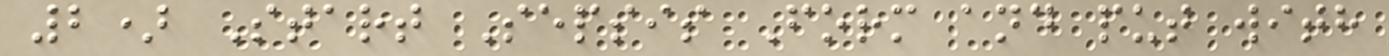2) Start Sepsis Form and put with
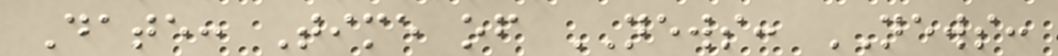Date: Time of NEWS: NEWS:
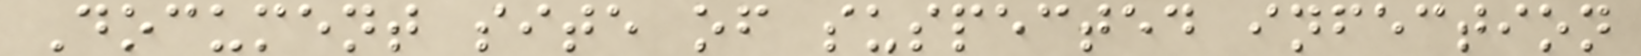Document site of suspected infection
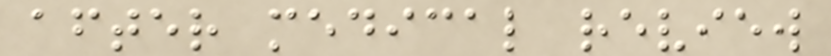after medical review
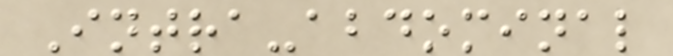Intra-abdominal
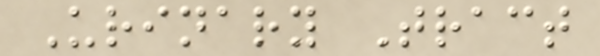Urinary Tract
